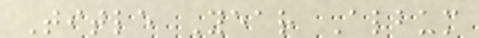Title Year Album
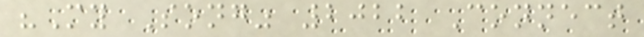"My Song" 2022 Connect
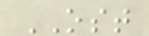OST
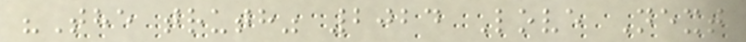"The truth" 2024 Love Next
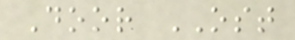Door OST
